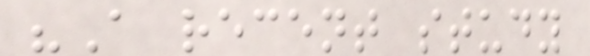"A recent study
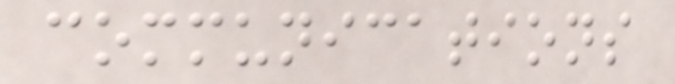communications
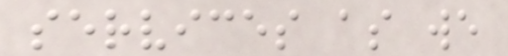services as we
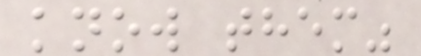know them"
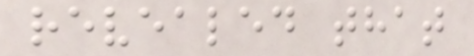revealed that
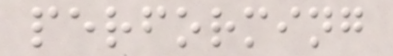performing
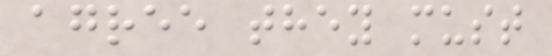agree they must
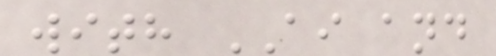with AI and
